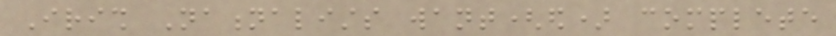Irish Nationalists want(ed) complete
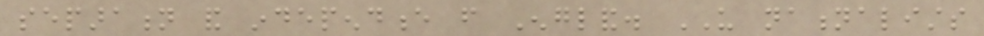separation and independence from England. US nationalists
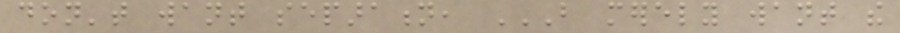don't want separation, BUT MERELY WANT THE
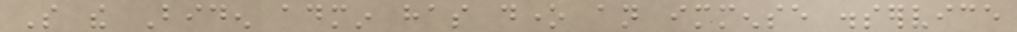So the Biden admin has done an immense disservice
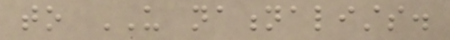to US nationalists.
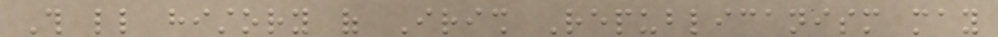This little history of Irish Republicanism may
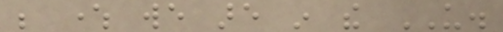be where we are in the US.
